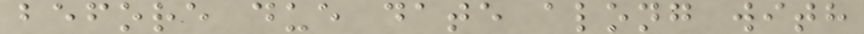before due date along with
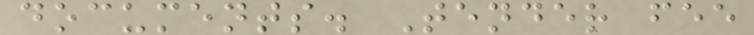documents. Tender fee
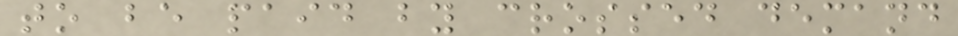to be paid by crossed demand
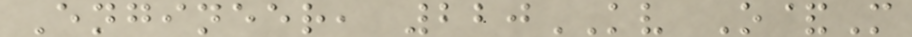Engineer, 220KV O&M
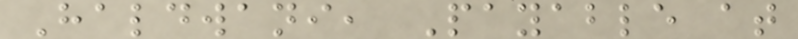Haldwani, Payable at
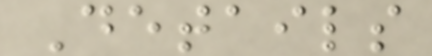Details
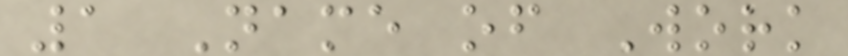1 Name of Work
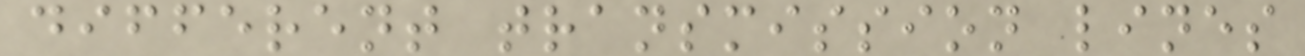different transmission lines
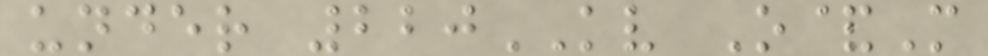under 220KV O&M
